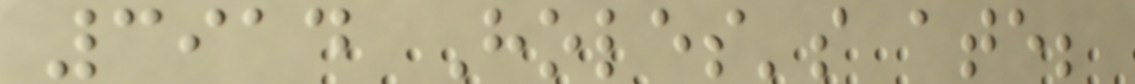3914 Holes's ate;
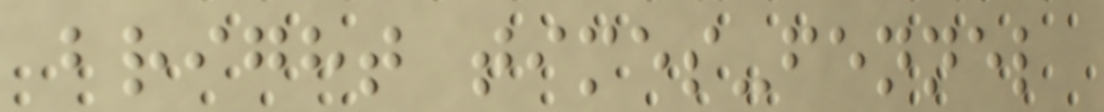bright times-fennel
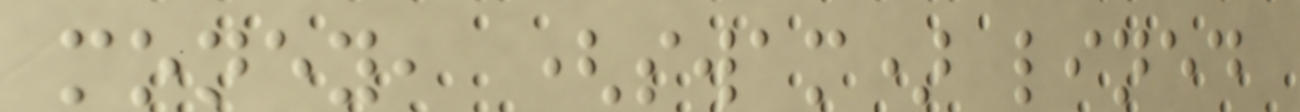money, (swam) lined
